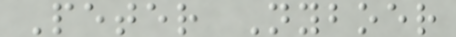Peter Nyboer
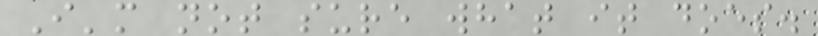I'm not sure what it does.
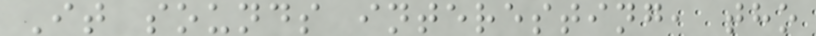It sounds interesting, tho
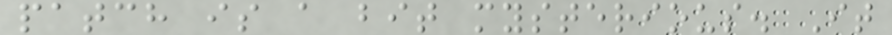patch is a bit mysterious. It
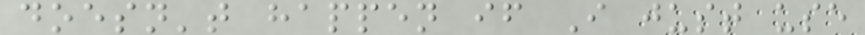doesn't happen if I just use
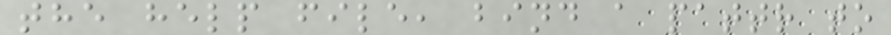the help file, bind a pattr to
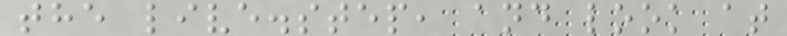the live.step, and look at
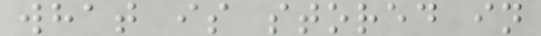what is stored in
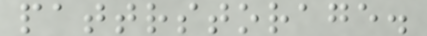pattrstorage.
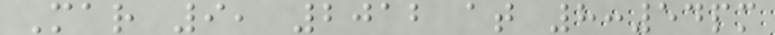Mar 9, 2012 at 8:54pm
